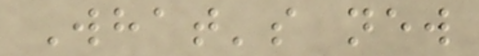What's new
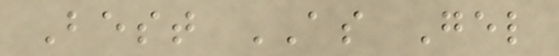Best AS Gel
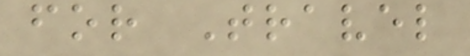for Travel
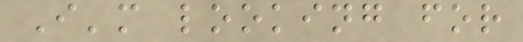I'm looking for
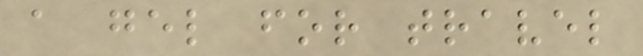a gel for travel
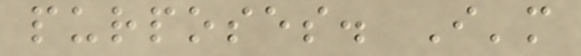purposes. I'm
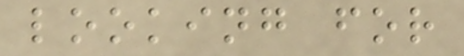looking for
